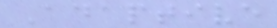Adaptive
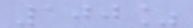100%
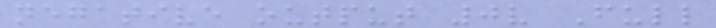negative output 0v Full
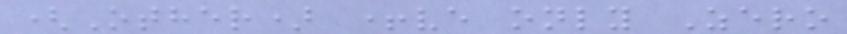(Other) +ve only Zero
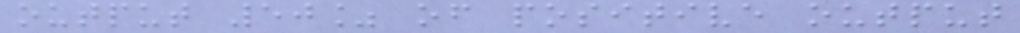output 50% of positive output
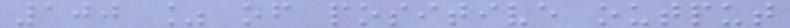100 % of positive output
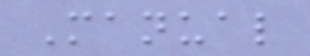Manual
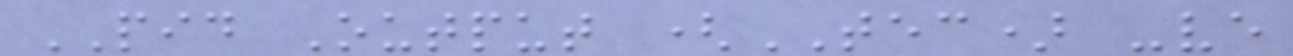PID Output (TEC) -ve
